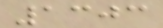1303
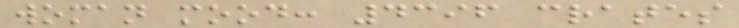woman mood: 4396 crates
